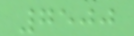7500
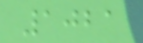1021
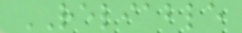RELIABLE
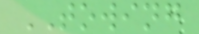TOWING
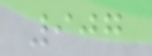907
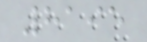8195
